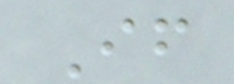If
